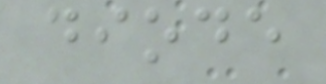diode
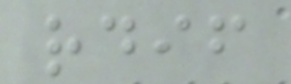rdif
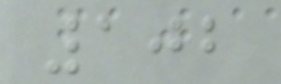102
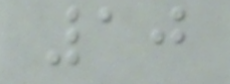10
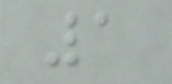1
